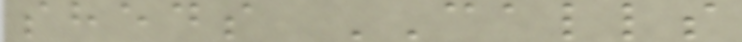sheds CALLS
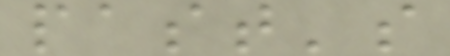past's
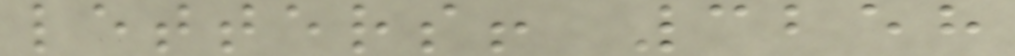letters! 3258
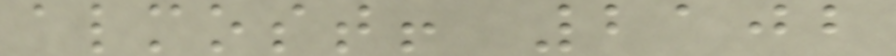almost! 2102
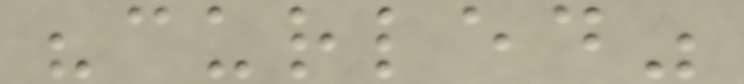"curled"
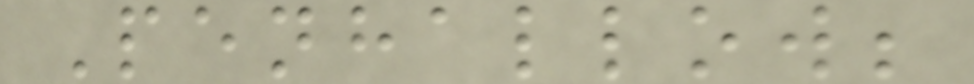Penhallow;
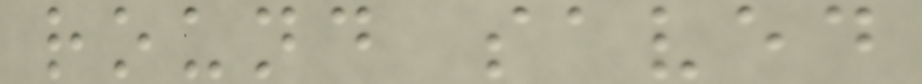round saved
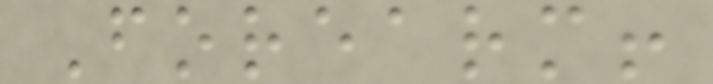Forearm!
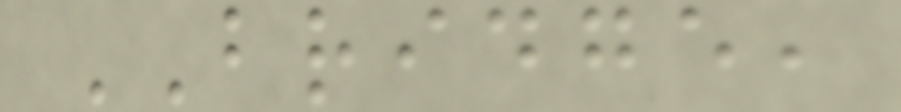BRIDGE,
